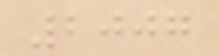2007
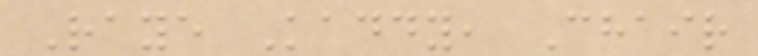Raye Kaddy, Chair
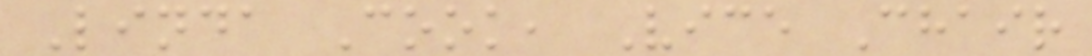Linda Cook, Vice Chair
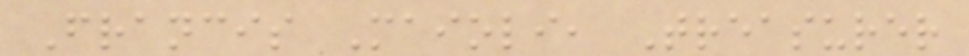Francis Maioli, Treasurer
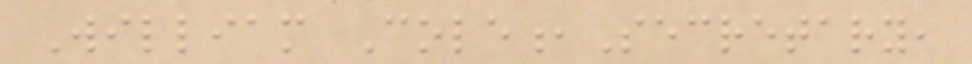William Cole,Secretary,
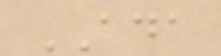ADA
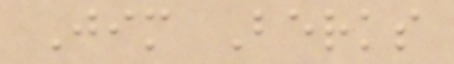Jim Berks
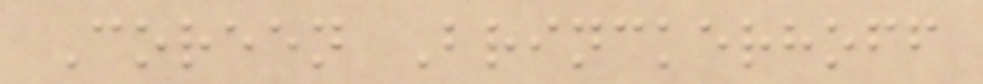Coreen Brinckerhoff
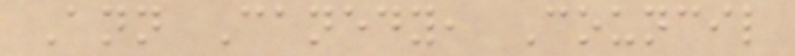Ann Canedy, Council
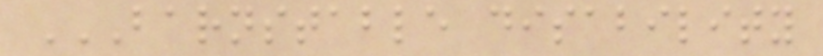BARNSTABLE DISABILITY
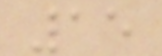15
